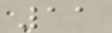11
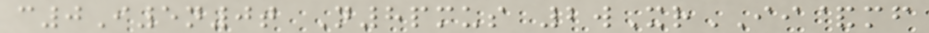c0I5n0t N8pmus 2wXrII&mf
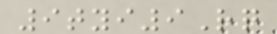9tyi9Rq
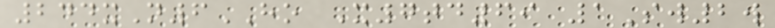244xN6HO X7td69 1Sw2w
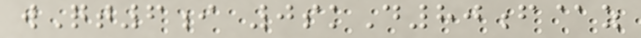wQt6i 0skD80f@z
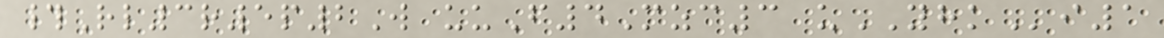#Rl3r5p2W uuF4Mzc3 uYHKi1
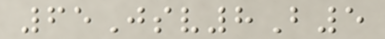65Jsv8B5
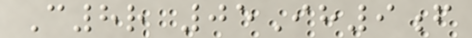C8r 05Ih9f
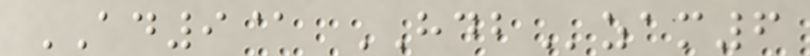AD9@ HDBzam6
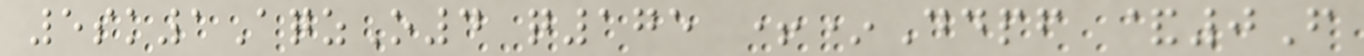5sk1AqzO4 q175 +*Ddpf &0F
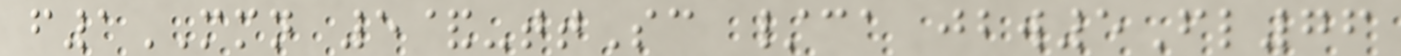f1MMN 5&-ttSc /ca jbw5Fl76
